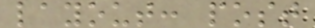layout: post
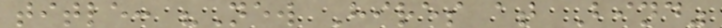title: "New Hires at Bind"
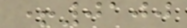+0100
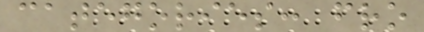categories: fro
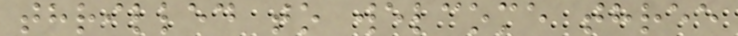thrilled to welcome three
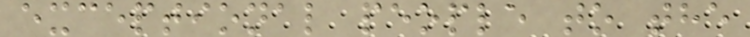exceptional people to the
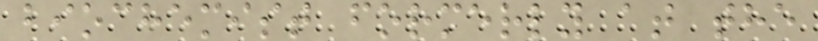biochemist formerly at the
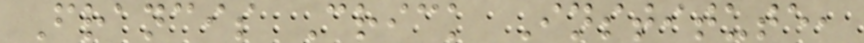Francis Crick Institute,
